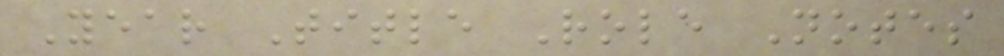Year Title Role Notes
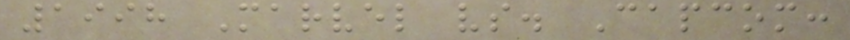1998 Marvel vs. Capcom:
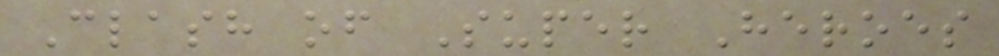Clash of Super Heroes
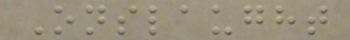Onslaught
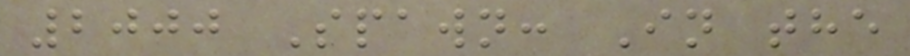2000 Spawn: In the
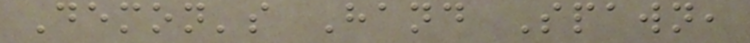Demon's Hand Spawn,
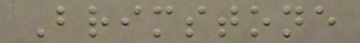Brimstone
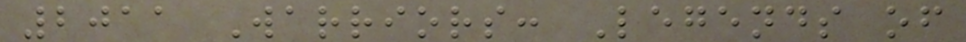2011 Warriors: Legends of
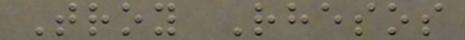Troy Rhesos
